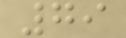79
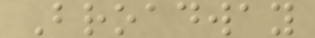Broadway
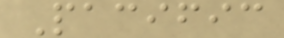Pacific
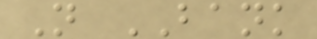N BANK
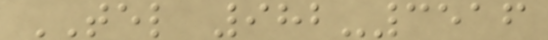TEL 982-3516
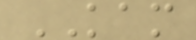KAM
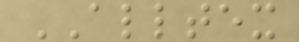ALLTEX
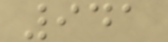941
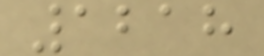1218
